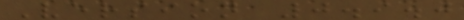Version 0.9.0
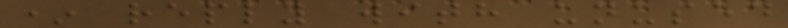* reply with unused
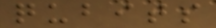qubits
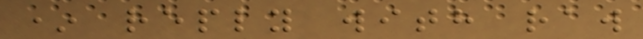* reply with raw
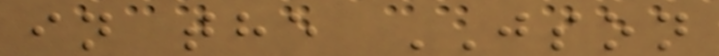in the JSON
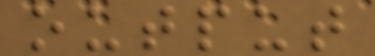output
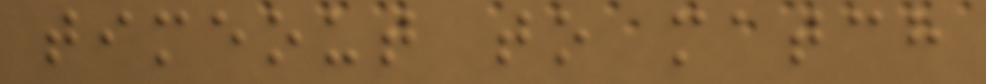timeout to match
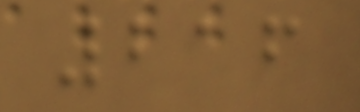216
